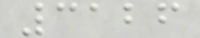3126
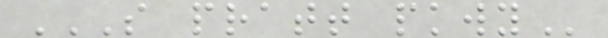S PRATT PKWY
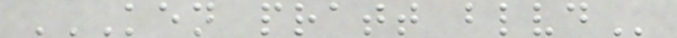KEN PRATT BLVD
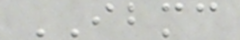IBMC
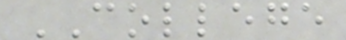COLLEGE
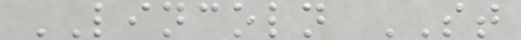LINCOLN ST
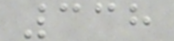338
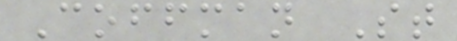Coffman St
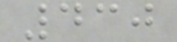430
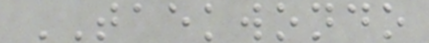TAEKWONDO
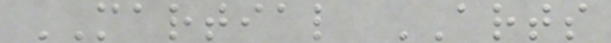MARTIAL ARTS
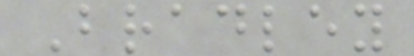Bradley
